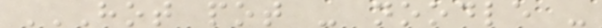HOT POT - NOODLE -
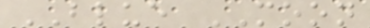BLUE MOON
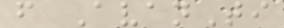f AvanTi
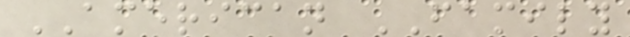AMERICAN FAMILY
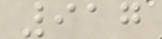917
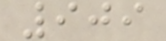909
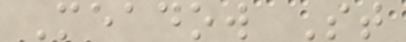Meadow St
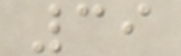39
